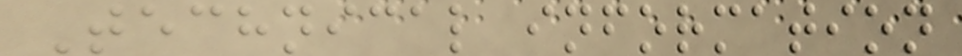Technical information
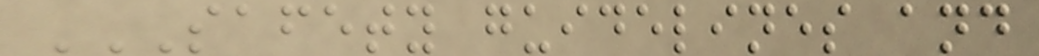SAFETY GUIDELINES AND
